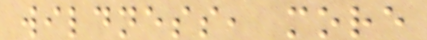wildness, more
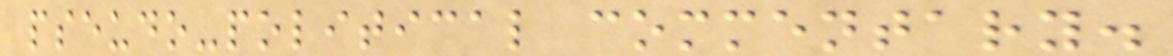pseudo-political commentary.
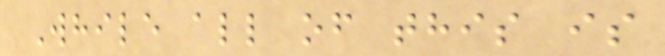While all of this is
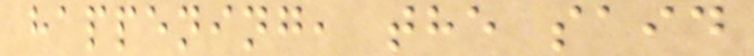happening, the said
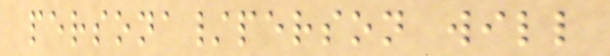persona/person will
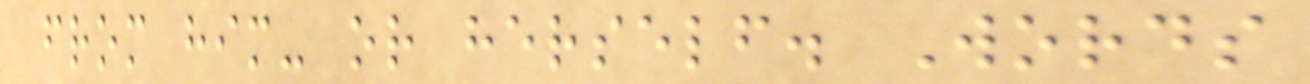from him- or herself. Words
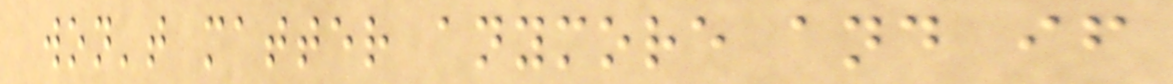won't matter anymore and if
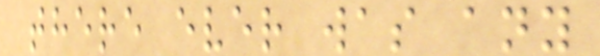there ever was any
